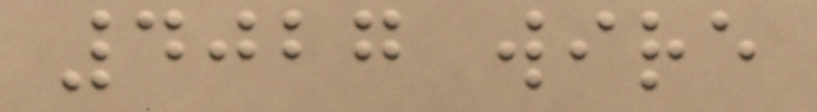4027 wire
